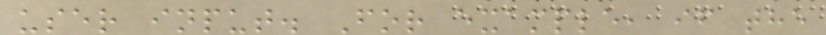user input. For example, if the
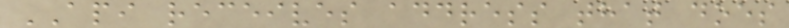API receives address that does
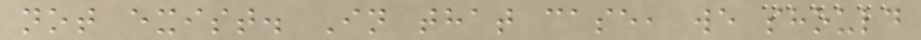not exist. In that case, we should
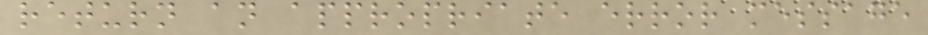return an appropriate error message
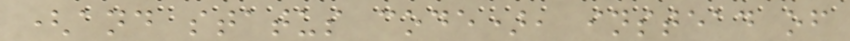(and status code), instead of
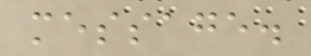message.
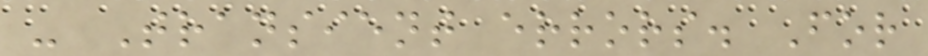- Transient errors. For
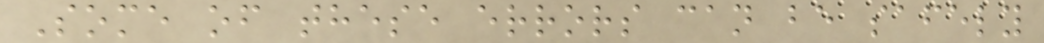Some of these errors can be safely
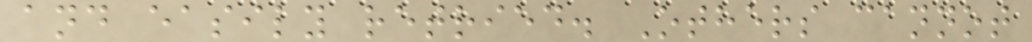and easily retried. Others cannot
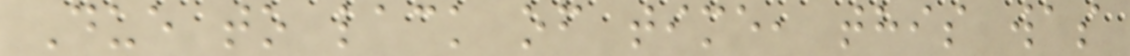Due to lack of time, this was
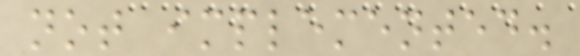not implemented.
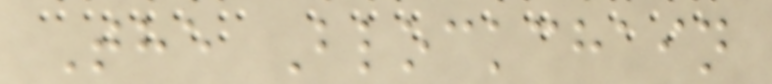The Blockchain
